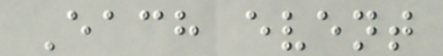Each event
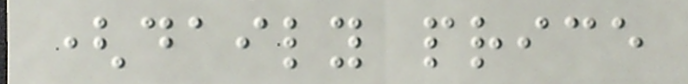(daily price
